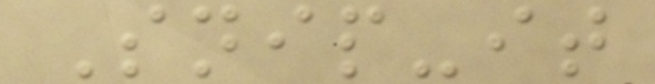Snip-it
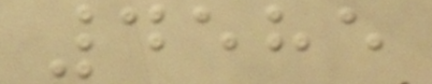4585
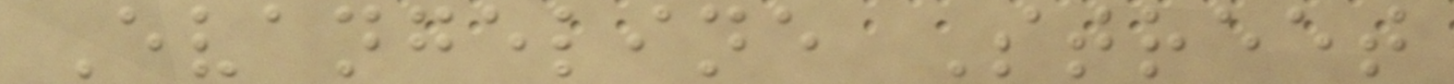Evangeline Street
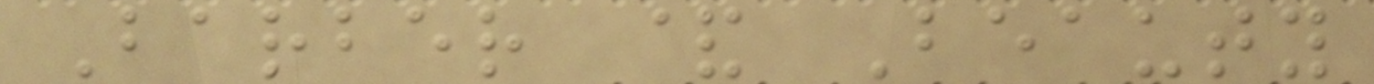Barber & Beauty
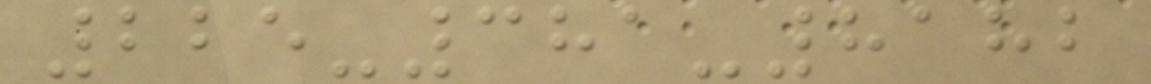225-381-8182
